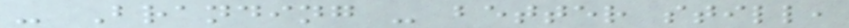- Branding - better still,
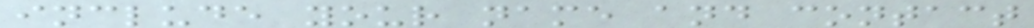include your name and contact
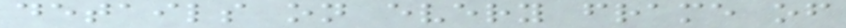details on every frame of
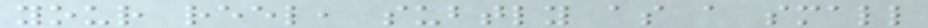your reel, subtly as a small
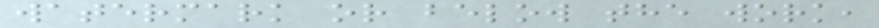watermark or below the work,
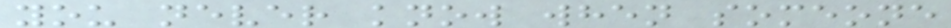you never know when someone
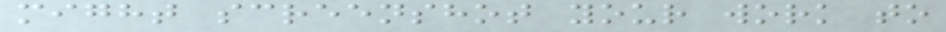might screenshot your work to
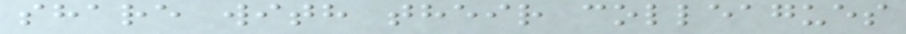share with their colleagues
